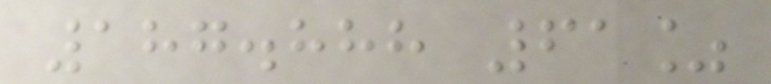187.888 61%
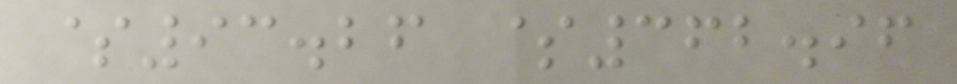$93.26 $362.96
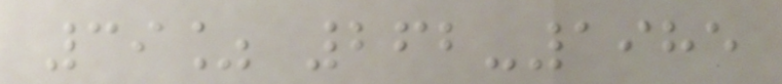39% 262-1985
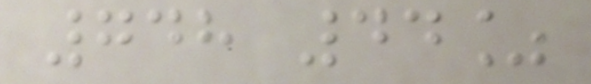748 44%
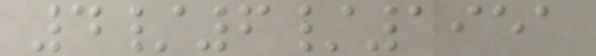4/6/1951
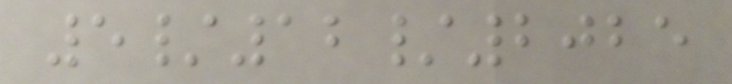5/12/2025
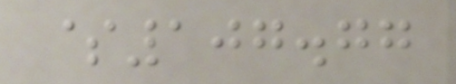$107.77
